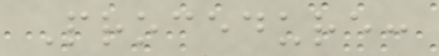Procedure:
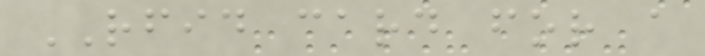RFID card for a
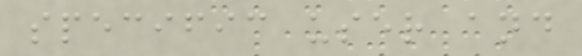specific user and
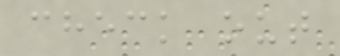check out
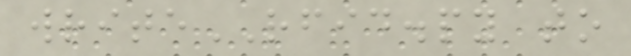writeRFID.py to
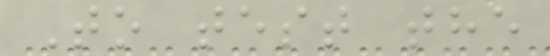To test the
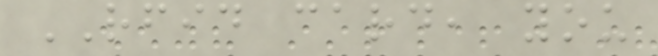RFID card, you
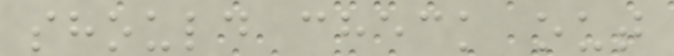should check out
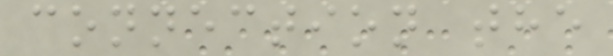connection the
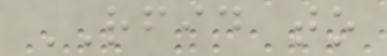RFID to
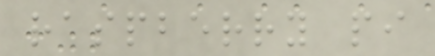raspberry pi
